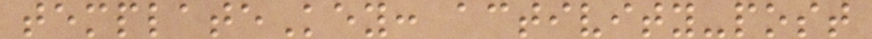templateKey: activity-post
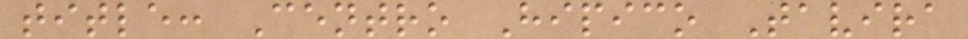title: Centro Hipico Tavira
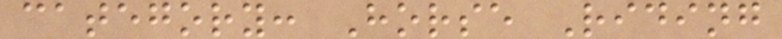category: Horse Riding
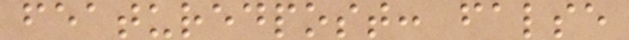featuredpost: false
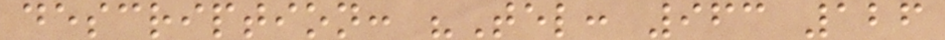description: "Tel: 963 126
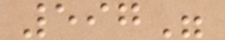597"
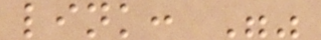link: ""
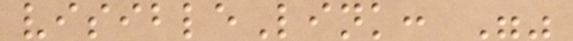visibleLink: ""
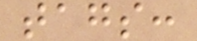tags:
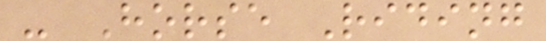- Horse Riding
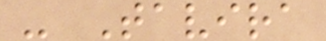- Tavira
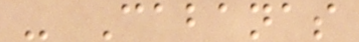- Cabanas
